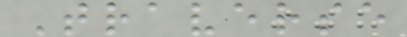Traverse
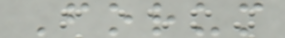Forum
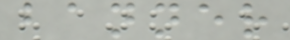banner
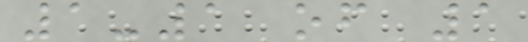1-1 of 1
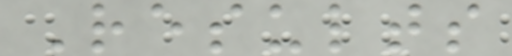Results
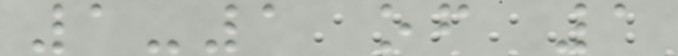1-1 of 1
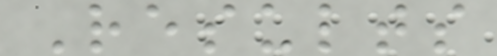Results
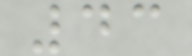43
